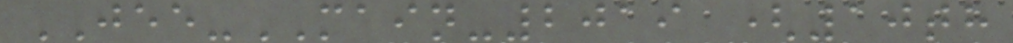JEE-MAIN-2019 (10th
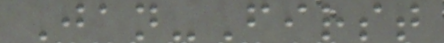Jan-First
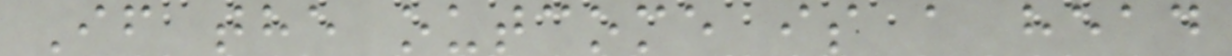If the outcome is a head
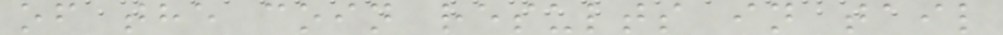of the coin results in tail
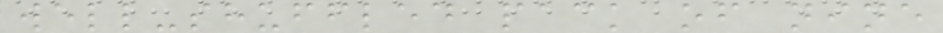well-shuffled pack of nine
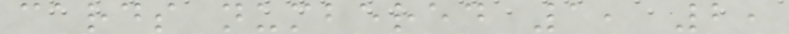cards numbered 1, 2,
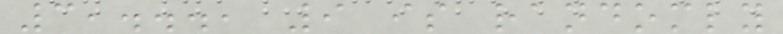3,..., 9 is randomly
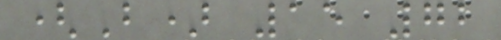(B) 15 72
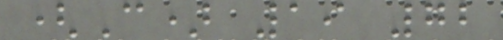(C) 19 72
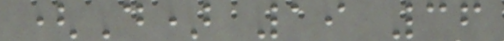(D) 19 36
